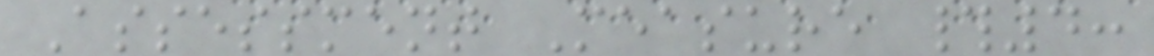Assessment Measure #4:
